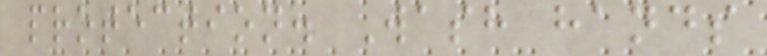protection. Wash hands
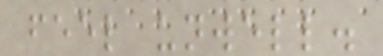feel unwell.
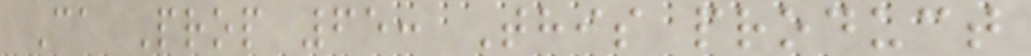Ca Prop 65: This product
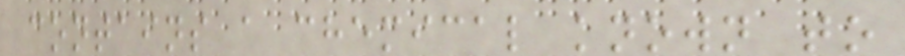contains a chemical known to
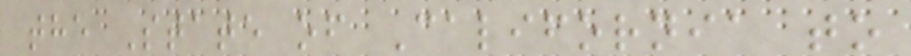the State of California to
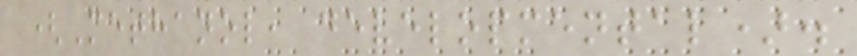(Methanol, developmental).
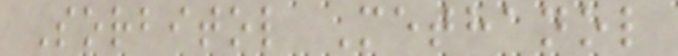Sorbitol Methanol
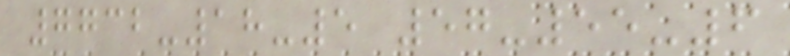7732-18-5 57-55-6
